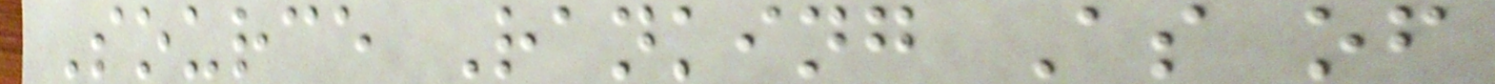Source Ranking As of
